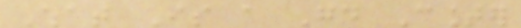What Is a Good Counter
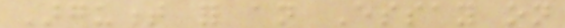Argument for an Essay on
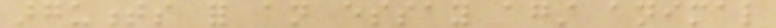arguments for an essay against animal
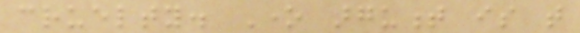cruelty. One argument is that
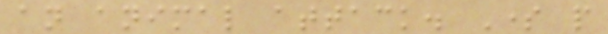an animal attack. Some people
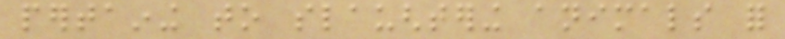pertaining to slaughtering animals for
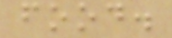food.
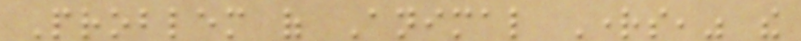Problem of Animal Rights," the
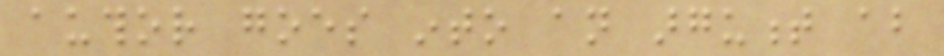author goes into an argument about
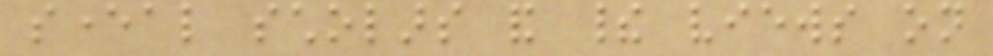several scholars and their views on
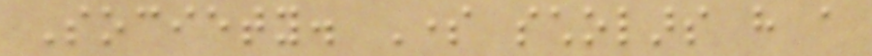Society. Some scholars have a
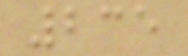235
